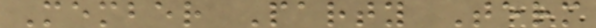Member Party Term
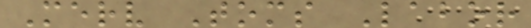Merv Toms Labor
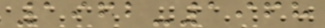1962-1968
